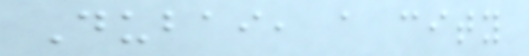Dubai, a city
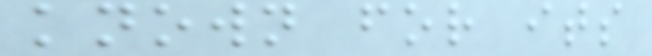known for its
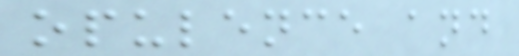opulence and
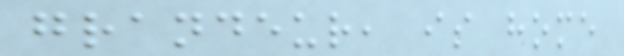grandeur, is home
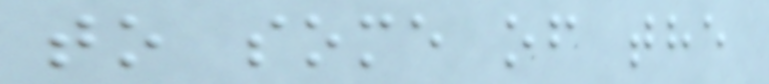to some of the
